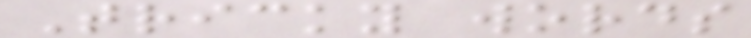Tricky words
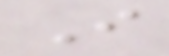I
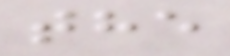the
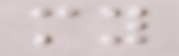my
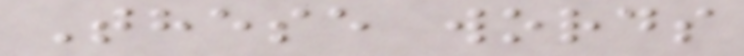These words
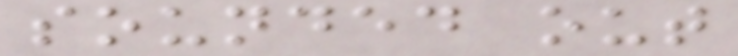sounded out
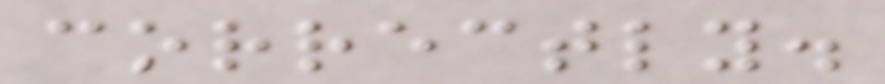correctly.
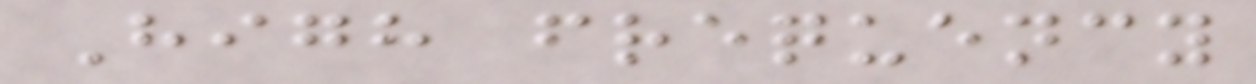High frequency
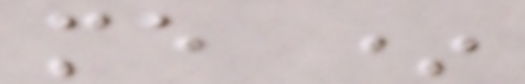me *
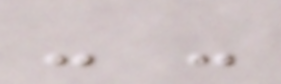- -
